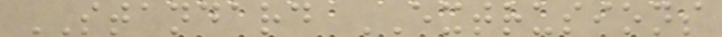STANDARD EXTRUSIONS
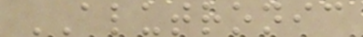ALUTRONIC
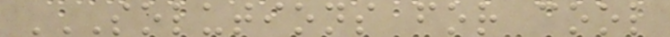SOLUTIONS FOR COOL
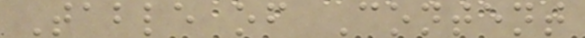Table of Content
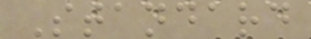Standard
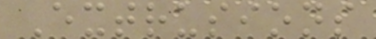Extrusions
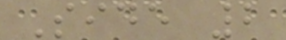Side 2
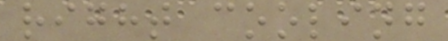right cooling
